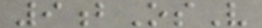9bOsV
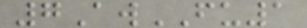7AwFU1
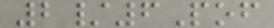2/6Pof
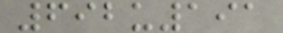692u191
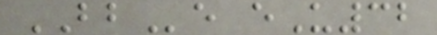BBe eU32
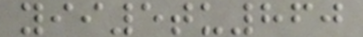yii5tu860
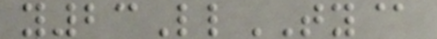y23LlTY@
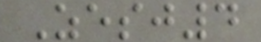Zesj4
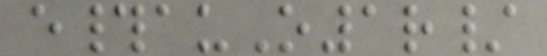e#auO1r/
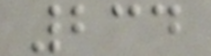234
